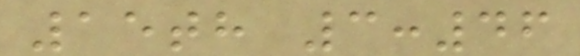15th 3:46
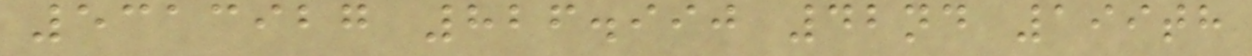5313927 826.990 42nd 199th
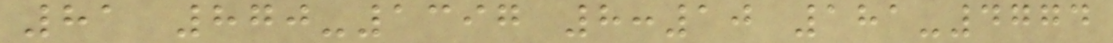81 870-1397 8:10 181-4774
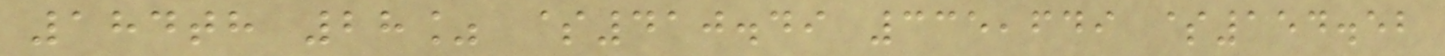184th 28% $410.49 335,649 $154.52
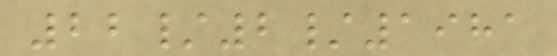22/2/1981
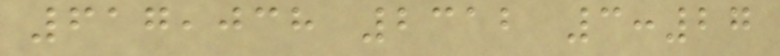617,038 2312 3:27
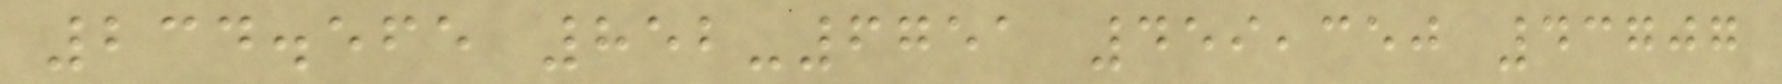234.565 852-6751 459,350 43707
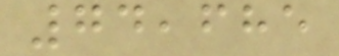74,685
